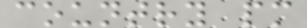country pm
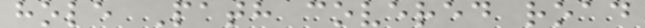hole Path covered road
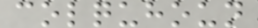colquhoun
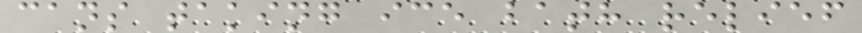cans taking ice bath relief
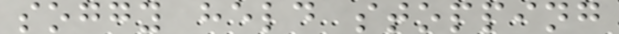soggy held stopping
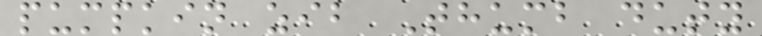pumpkin zib Thumb duty
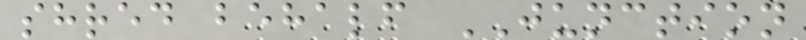shred behalf JUNCTION
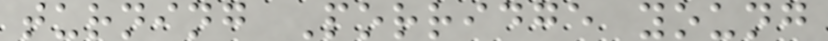turning Porridge young
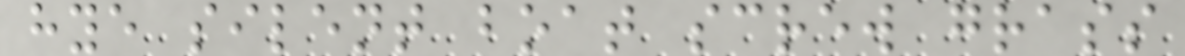hye silent boat screw grass
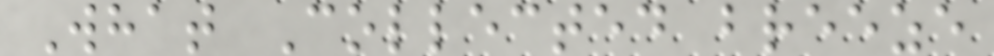What Collected breeze
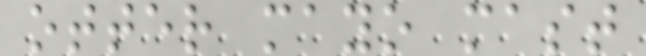otter mayo mast
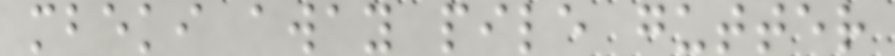mbeki away pile gutter
